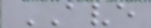AVE
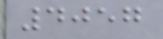4057
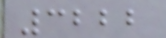3222
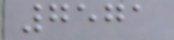7571
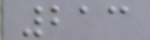213
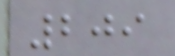209
